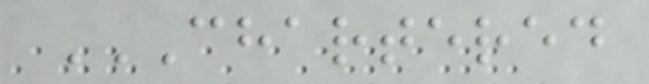CHARTERED
